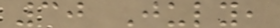30 July,
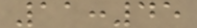11:45
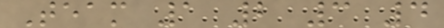Team 1 2 3 4
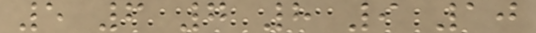5 6 7 8 9 10
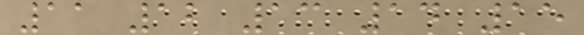11 12 13 14 15
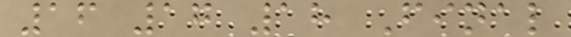16 17 18 Final
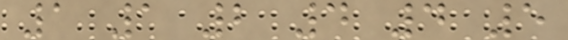1 1 2 4 4 5
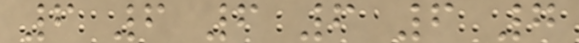6 6 6 6 6 7
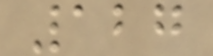127
